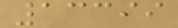13399
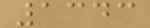1343
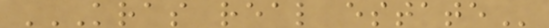KRAS REAL ESTATE
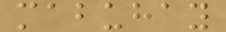mabuhay
